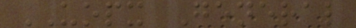UOPX General
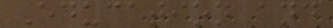Education and
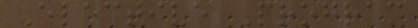Elective Program
